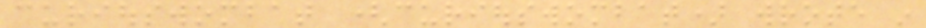curiouswombat (curiouswombat) wrote in
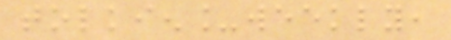tolkien_weekly,
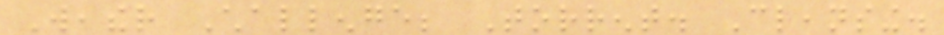Weather Challenge; Torrent. Cleansing.
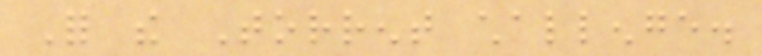For the Torrent challenge.
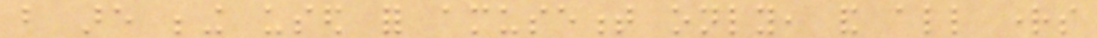but are being used for amusement only, and all rights
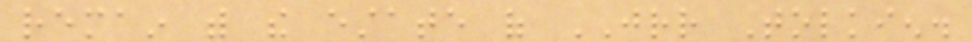remain with the estate of JRR Tolkien.
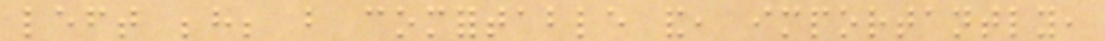left behind; but comfortable and, importantly,
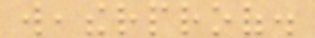weatherproof.
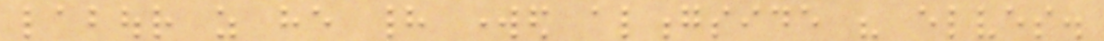labour as he had worked alongside his elves.
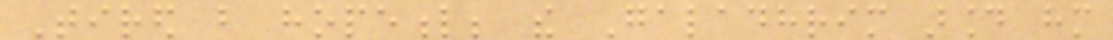Tired but hopeful; the Galadhrim around him
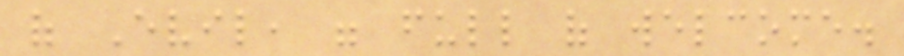of Evil, were full of welcome.
